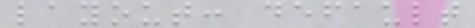layout: default
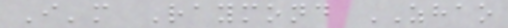I'm Raymond ZHAO
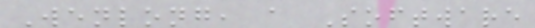Wenlong, a Software
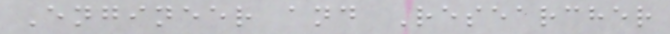Engineer and Researcher
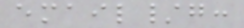email/g:
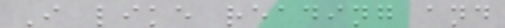I like reading and
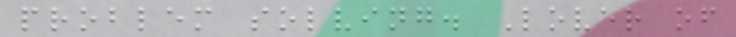problem solving. Lover of
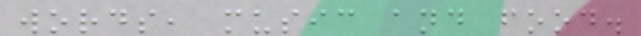words, music and food.
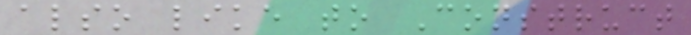also like to Construct
